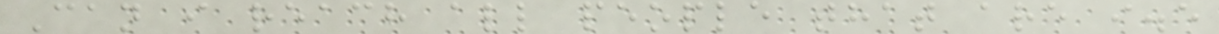Can i reach all people that are i.e
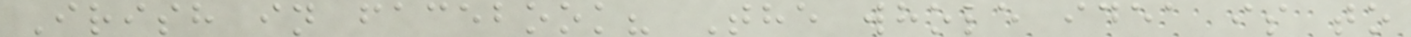Irish in facebook? The whole idea is to
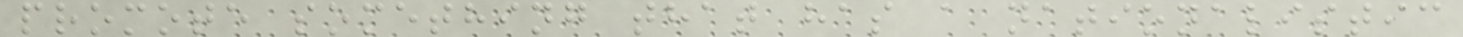promote something that has a nationalistic
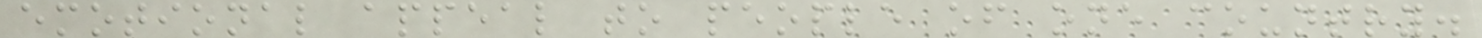emotional appeal to people of one country.
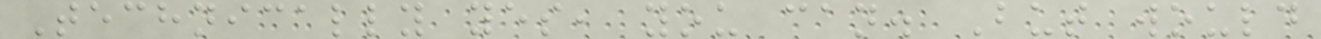Technically yes, you can. But would
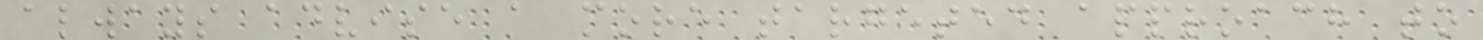always advise a more targeted approach to
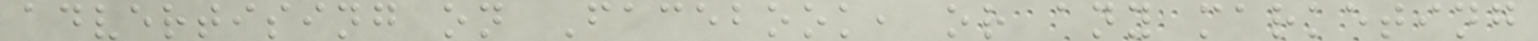advertising on Facebook, or any marketing
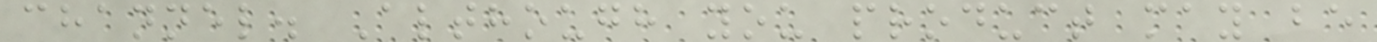channel. Although you product may be
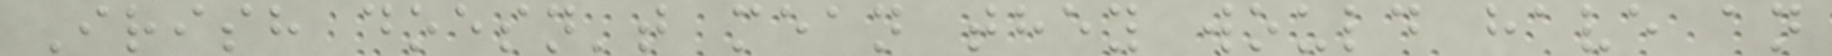Irish doesn't mean they would have an
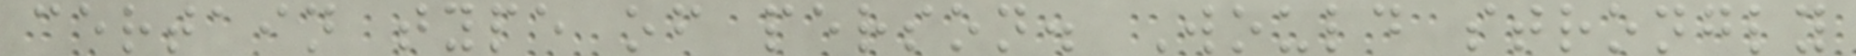certain type of person. Would strongly
